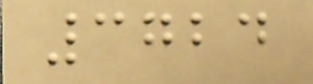3724
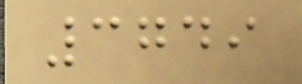3749
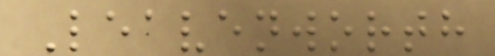Leavenworth
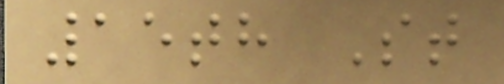15th St
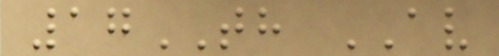17TH AV
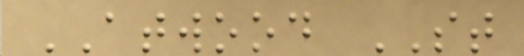ATWOOD ST
